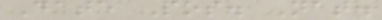Date Pos. Nat.
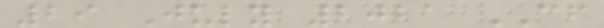29 July 2021 CF
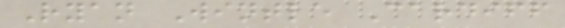Ryan Wintle Cardiff
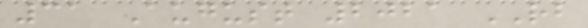31 August 2021 RB
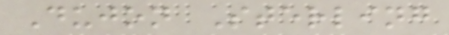Dujon Sterling
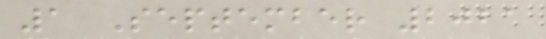1 September 2021
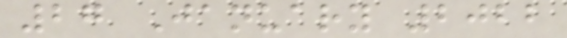27 January 2022
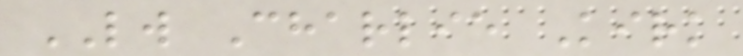LW Charlie Kirk
